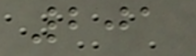201
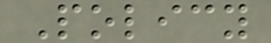Policy
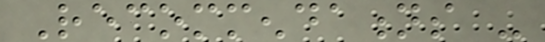Recommendations -
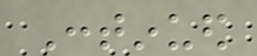Continued
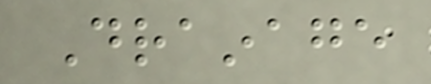Drainage
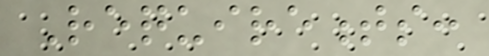Requirements:
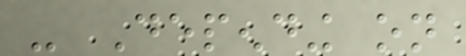- Depending on
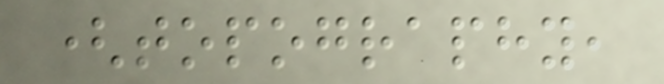(topography,
